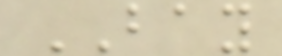BAY
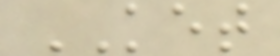KET
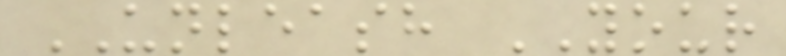UNLEASH YOUR
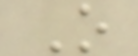O
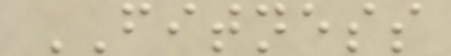FITNESS
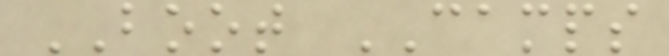BOOT CAMPS
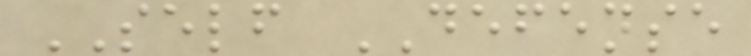SELF DEFENSE
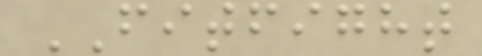FITFIGHT
